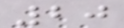20
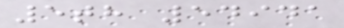5th 54941
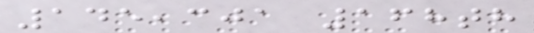145,301 168th
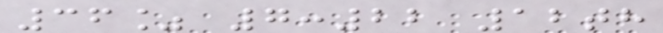36% 7:22 12th
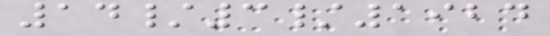14/3/1924
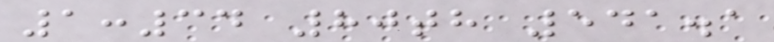1:34 80th 541.1
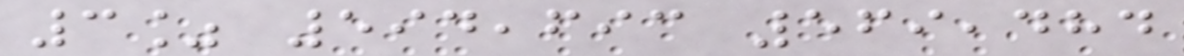3% 594,693 569,484
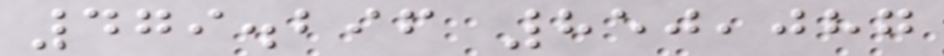479.296 850,087
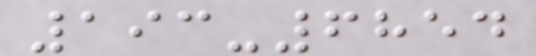193-6854
